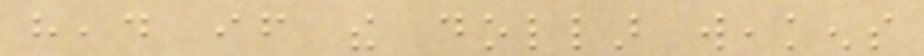head if the dollar weakens
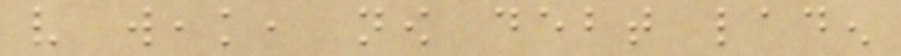very weak, now debt laden
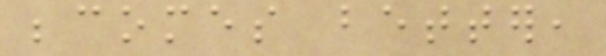becomes better,
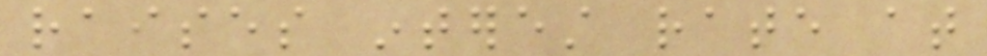raises interest rate at
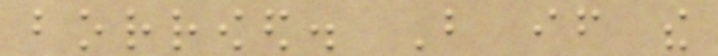borrowed. But if the
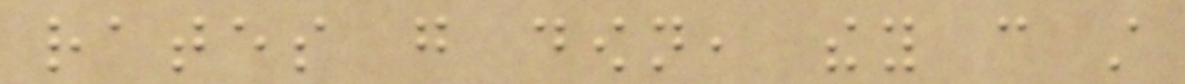rates go down, they can still
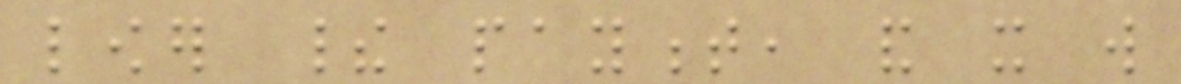lower their payment, and it will
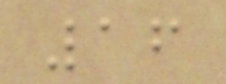16
